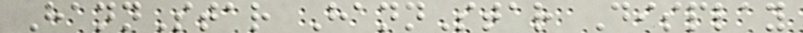HannStar HannStar Display
